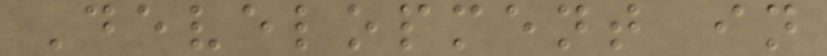Development in
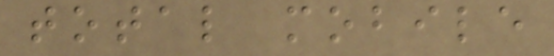total mobile
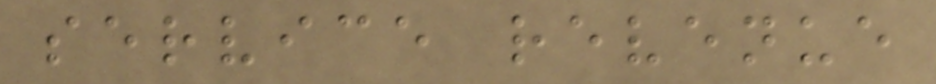service revenue
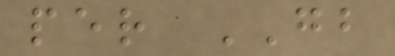per GB
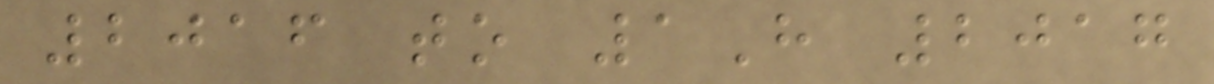2016 to 1H 2017
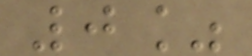0%
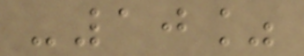-10%
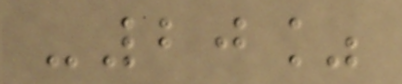-20%
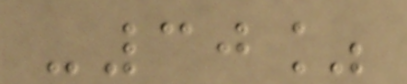-30%
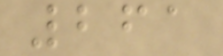261
